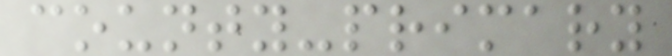county-primary
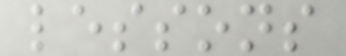lessons
